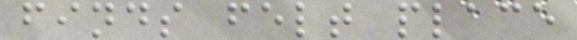finds felt place
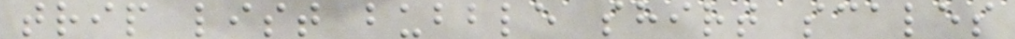trip list bubble shirt scales
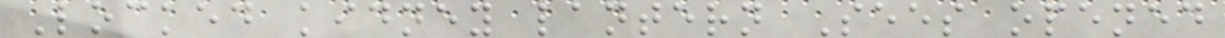Locked kidney lantern Sees opened
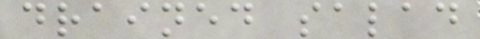drained salad
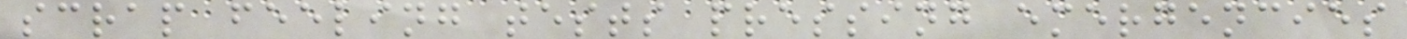scrap feeling tests pressing emergencies
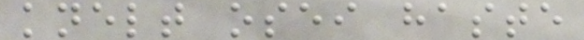knelt osei haste
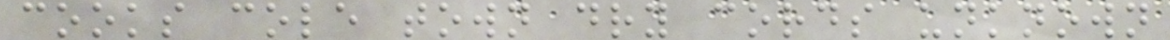cooks cole town dry cords unknown
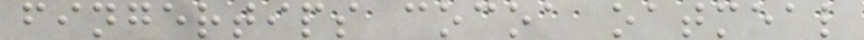fingertips cocoa oatmeal
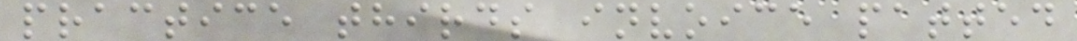practice thirds invoice patted
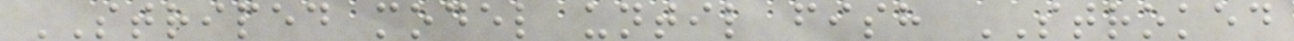STRIPED model until fish STROKED
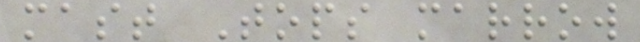mast Tops marrow
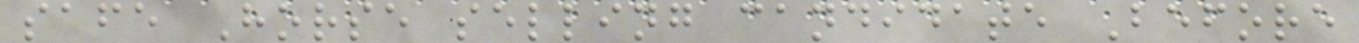safe Horse selling candidate Before
